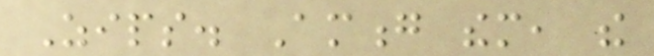Zips. Among them, the
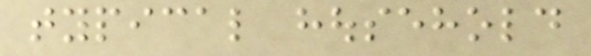typical household
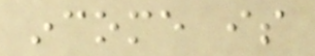income is
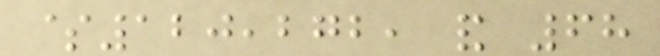$120,272, and 68
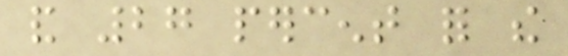and 27 percent for the
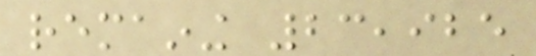remaining 23,925
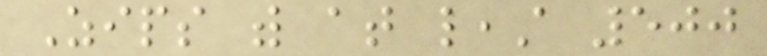Zips with at least 500
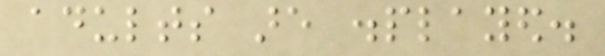adults are displayed.
